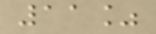11%
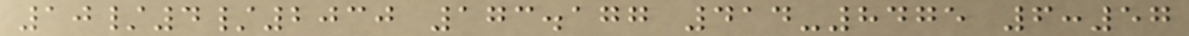10/4/2030 173.177 414-8475 6:57
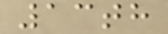13th
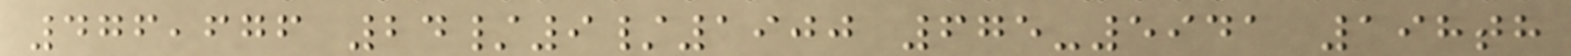476,676 24/9/1900 675-5941 198th
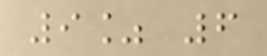9% 6
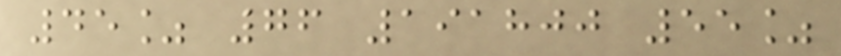45% 76 191800 55%
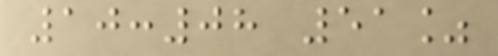10:08 51%
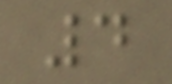4
